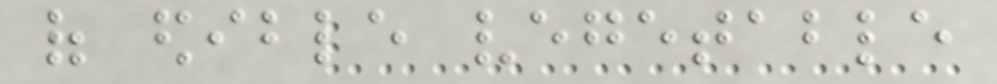of edible vegetable
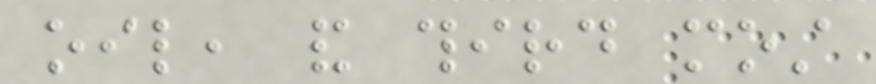oil, and third most
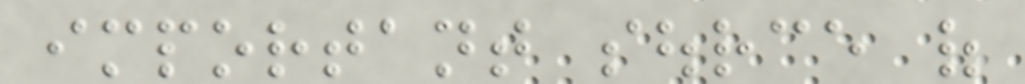important source of
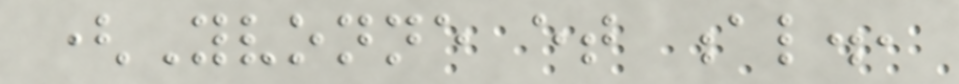(Yvonne et al.,
